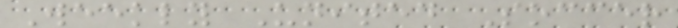Weekly United Soccer
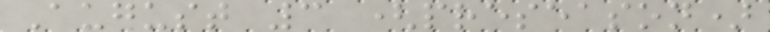August 3 (preseason)
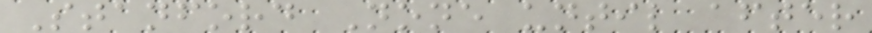Stanford None until after
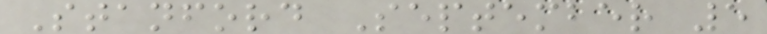Stanford September 5
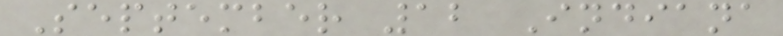September 12 Indiana
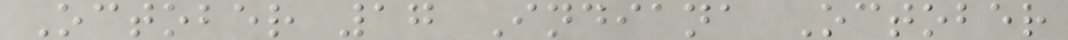October 17 Indiana October
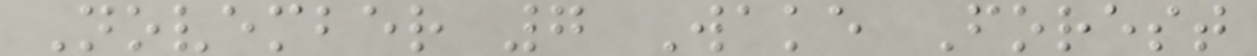November 7 Wake Forest
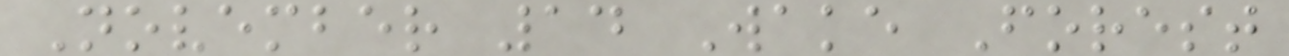November 14 Wake Forest
